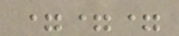===
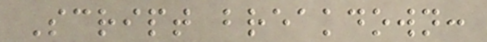Script breakdown:
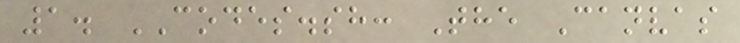1. CODES.sh: The Canvas
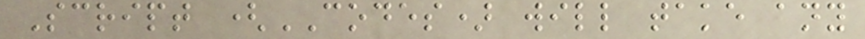Script (CODES) will take any
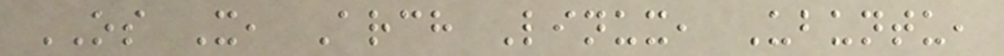OS X, Arch Linux, Ubuntu,
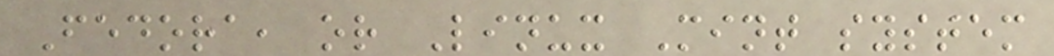Fedora, or Linux Mint system
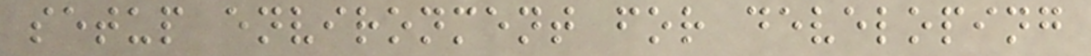setup environment for developing
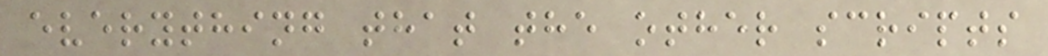everything that the other scripts
